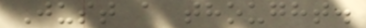Just a thought.
